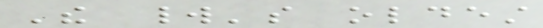The world's oldest
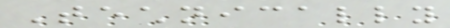Technically
